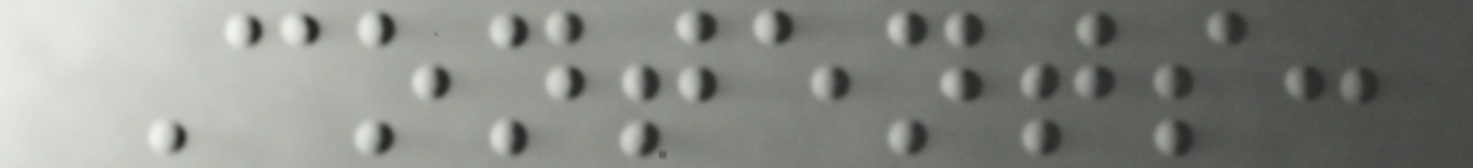Contents:
